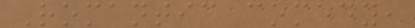Romantic comedy,
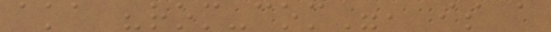aka "rom-com", is a
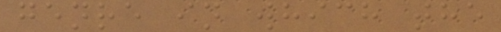genre in which the
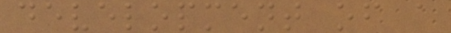development of a
